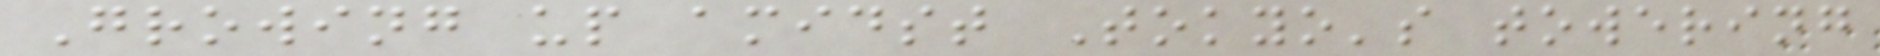Growing up amidst Tokyo's towering
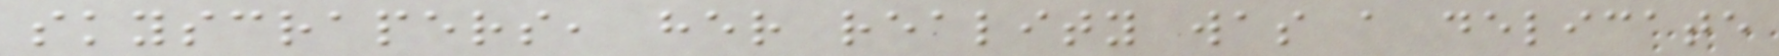skyscrapers, her reality was a delicate
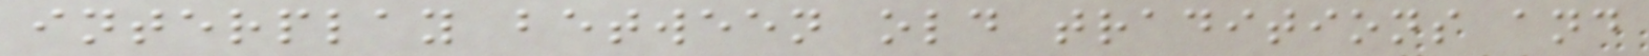interplay between old traditions and
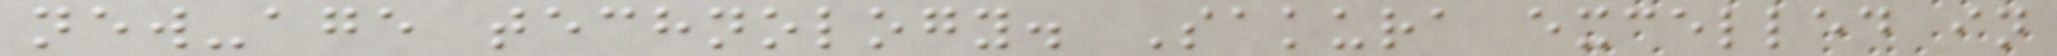new-age technology. Sakura excelled in
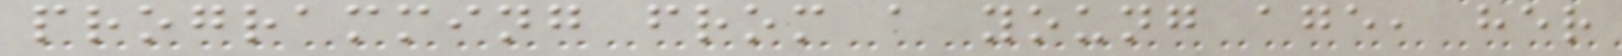programming from a young age, her
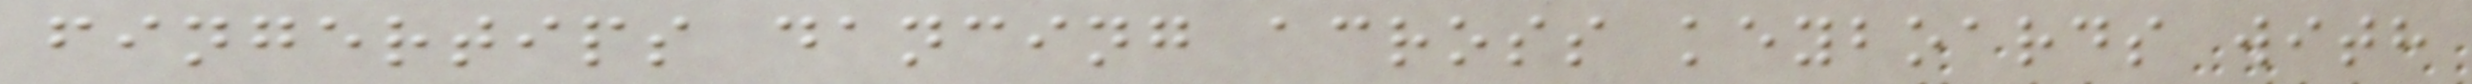fingertips dancing across keyboards with
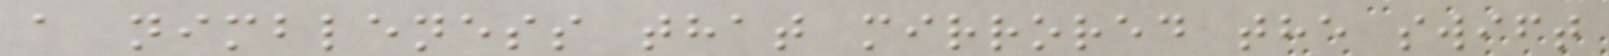a nimbleness that mirrored the swift
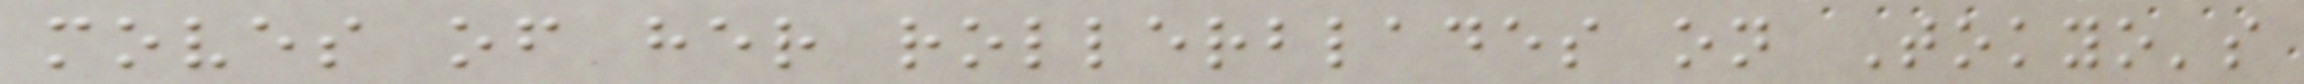moves of her rollerblades on Tokyo's
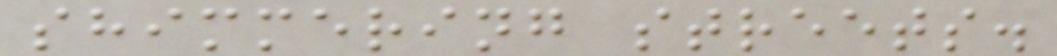shimmering streets.
